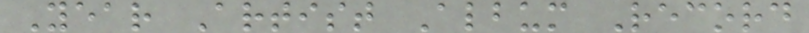Year Artist Album Record
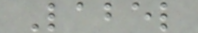Label
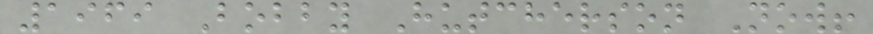1969 Bobby Hutcherson Now!
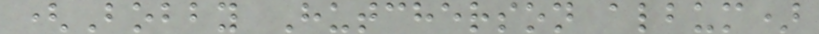(Bobby Hutcherson album)
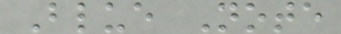Blue Note
